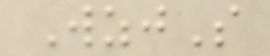WzjS
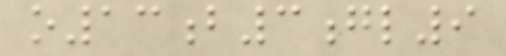o13b3gl9
